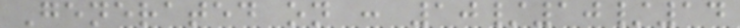Generated on : 10/10/14
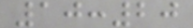10:20
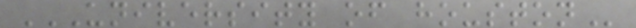UNIVERSITY OF HOUSTON
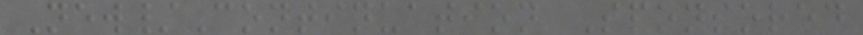New/Continuation Sponsored
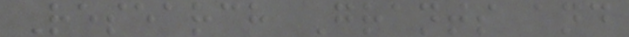Research Grants and
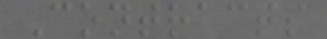Contracts
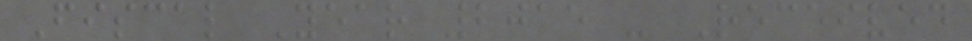Fiscal Year 2015 - Received
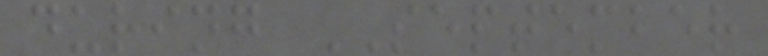during SEPTEMBER
